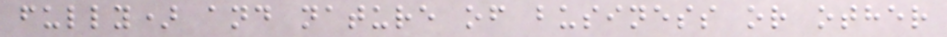fully) and nature of business or other
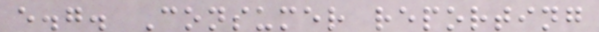e.g. Consumer reporting
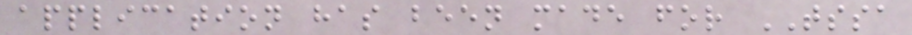application has been made for TSSA
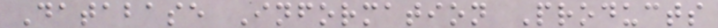Database Information Products
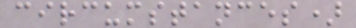circumstances)
